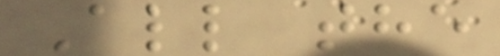All the
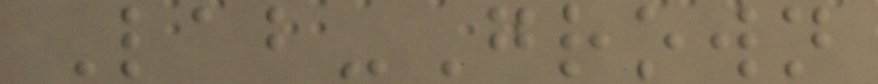Lab-Grown
